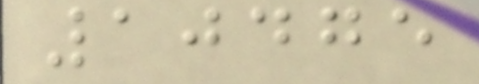10475
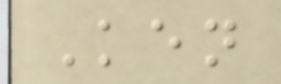Ken
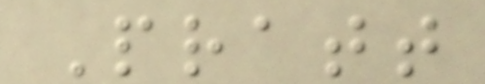Pratt
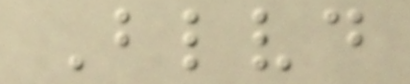Blvd
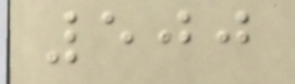500
